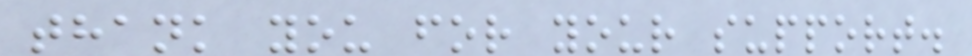thank you for your support.
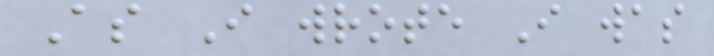As I wrote I was
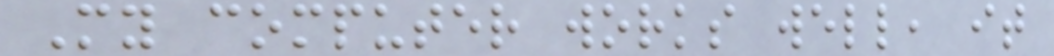My computer works well, it
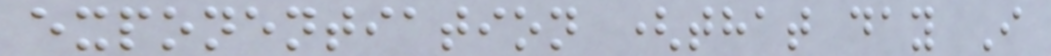exponentiation (that day I
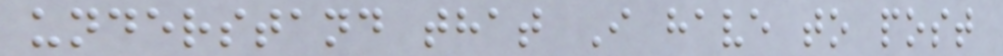understand that I have to post
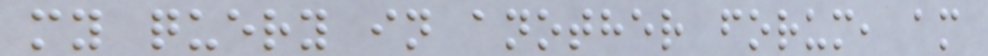my query in another forum, am
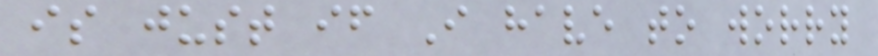is just if I have to worry
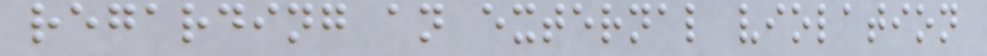regarding an external violation
